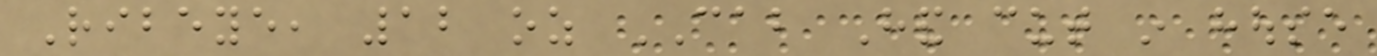Ribeye, 12 oz CAB Hand cut in house
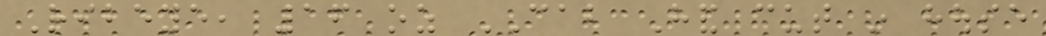Ribeye, 16 oz CAB Hand cut in house
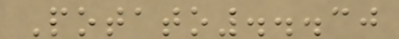Potato...30
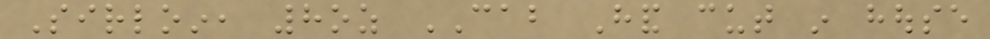Sirloin, 8oz CAB Hand cut in house
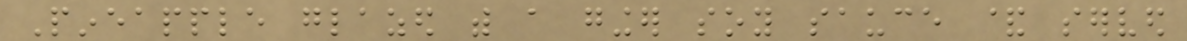Pineapple glazed with a ginger soy sauce & served
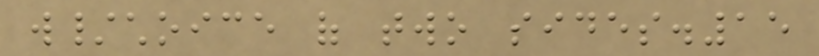w/choice of two sides.15
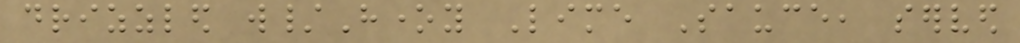drizzled w/Honey Lime Sauce, served
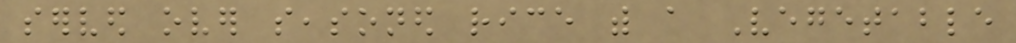served over seasoned rice with a Vegetable
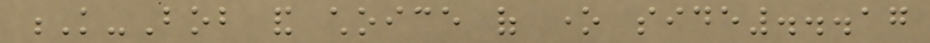K-Bob and choice of one side...17
